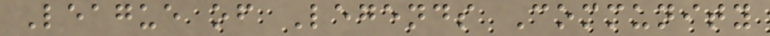League of Legends Community
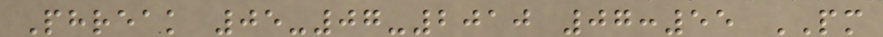Phreak 05-07-2010 07:55 PM
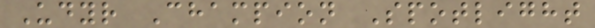Udyr Champion Spotlight
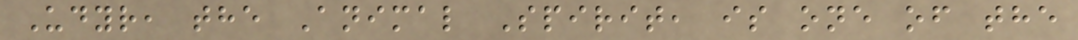Udyr, the Animal Spirit, is one of the
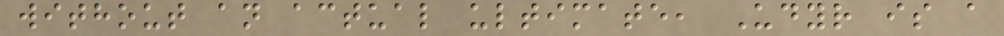without an actual ultimate, Udyr is a
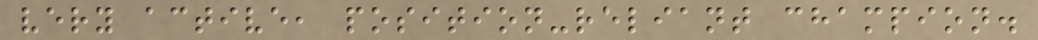very active, position-reliant champion.
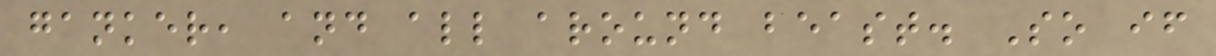ganker, and all around beast. So if
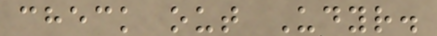check out Udyr.
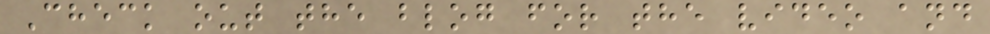Check out the blog for the video and
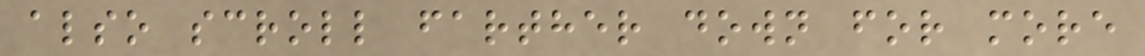also scroll farther down for more
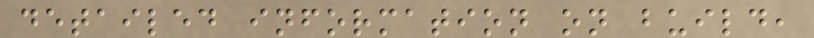detailed information on build,
